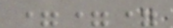===
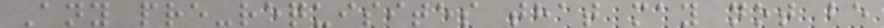Any pre-requisites that may not be
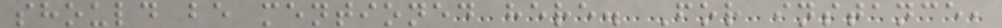should be mentioned here. For instance,
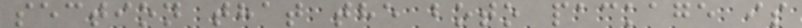section that the boto package is
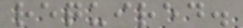required.
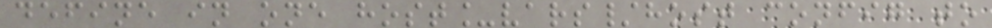define in one host_vars/host config to
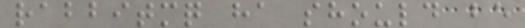rabbitmq ha should be
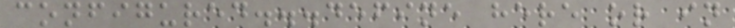configured...define here or in
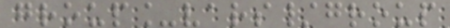group_vars/group
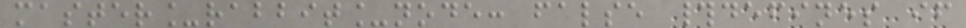master_rabbit_node: false #defines if
